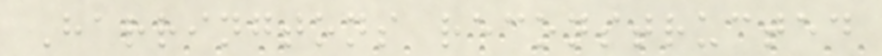Harringtons reconstructed
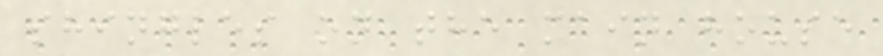shingles on the main house
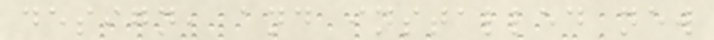design, and installed new
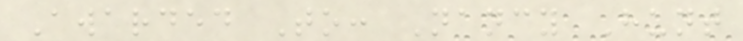Awarded To: Nancy Hunt
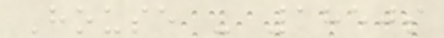House - 1850s
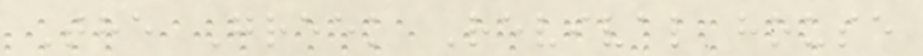The Greek Revival house
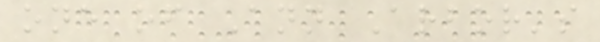one of Ann Arbor's
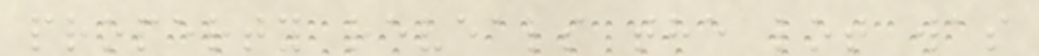property reveals the lot was
